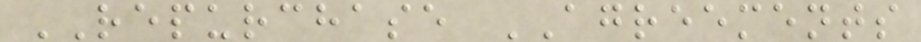REPURCHASE AGREEMENTS
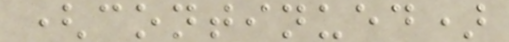(continued)
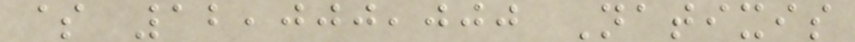$ 12,000,000 Natixis
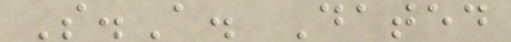S.A. Dated
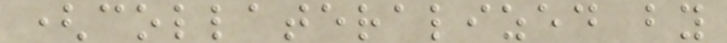(collateralized by
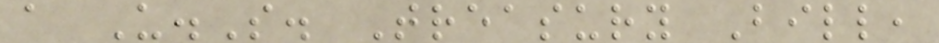a U.S. Treasury Bill,
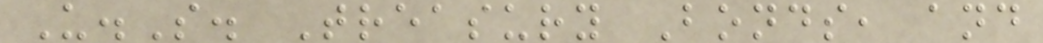U.S. Treasury Bonds, and
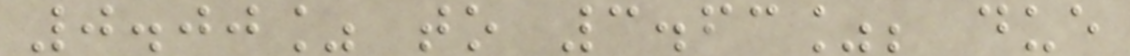0.00% to 3.63%; due
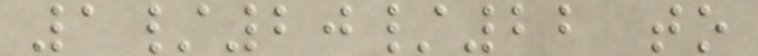1/20/22 to
